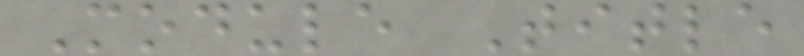Module Title
